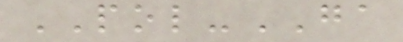POL-GA
